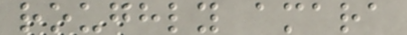roughly amara
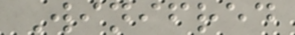Winifred
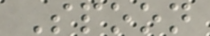Spoon
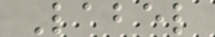Label
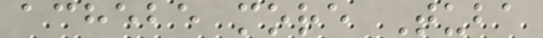achebe more Tuba
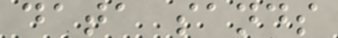data sands
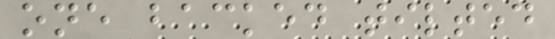one backed tilted
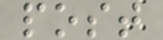post
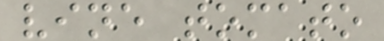vine tomato
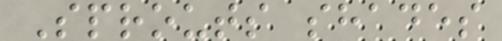Sprouts shades
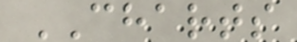CHARTS
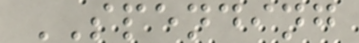SPENDING
